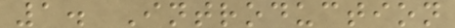1. Introduction
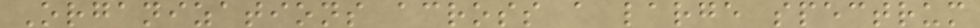Organizations across a large spectrum
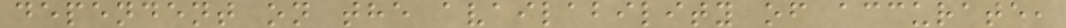dependent on the availability of accurate,
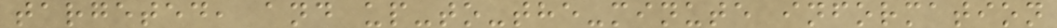targeted, and up-to-the-minute information
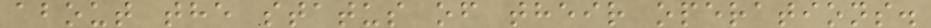about the status of their operations.
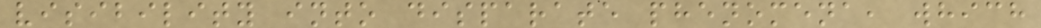visibility into disparate phenomena, which
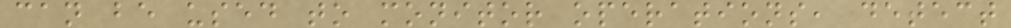can be used to monitor operations, detect
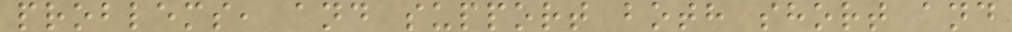problems, and support both short and
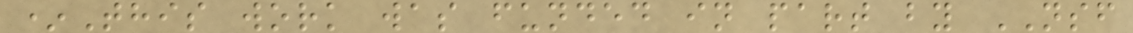*This work was funded in part by NSF
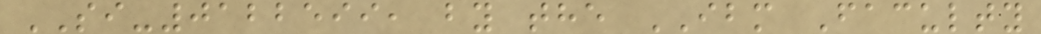SI-0122599, by the IBM Faculty
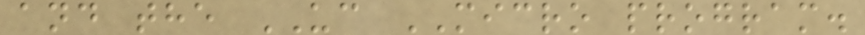and the UC MICRO program.
